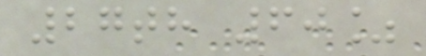27th 60%
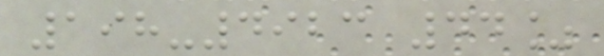198-4923 44%
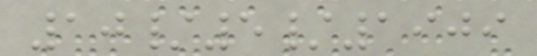10/5/1909
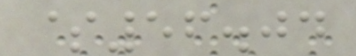$56.04
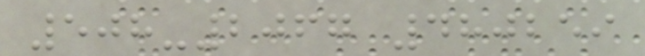508-2067 480259
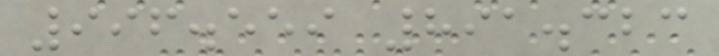996.559 891.323
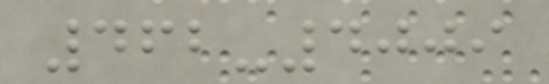462-4009
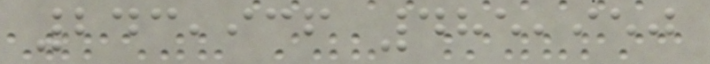243,936 485,950
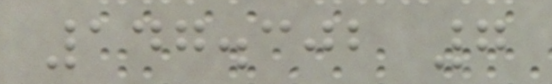147.302 7
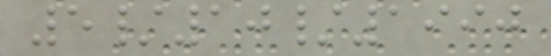5/10/1990
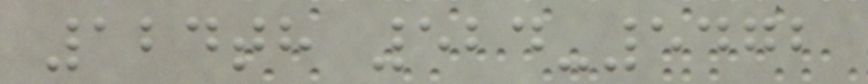124th 524-5472
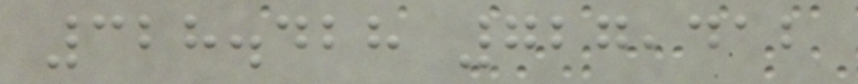328.428 727,412
